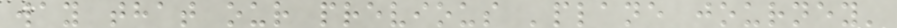way that our previous 'plane journey'
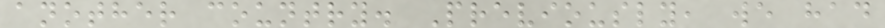another country. Previously, we had
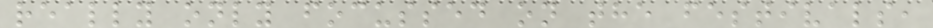really only focussed on the festivals,
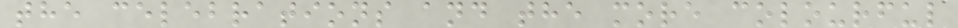the celebrations and the more colourful
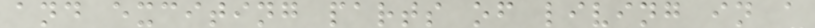and exciting parts of living in a
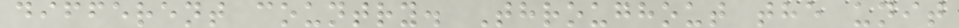different country. Throughout the unit
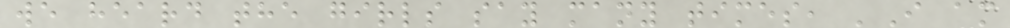we heard the girls say many times, 'I am
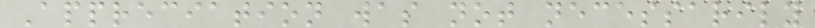Appreciation was not necessarily
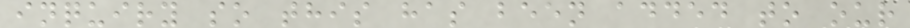inquiry so this has been added to our
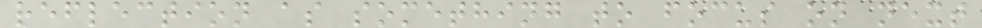reflection as something to focus on next
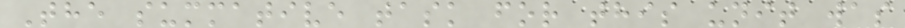The summative task for this unit was
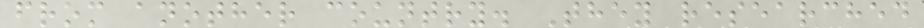from another country. They researched
